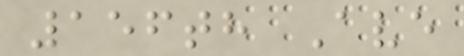156th Ave
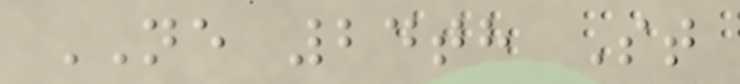NE 24th St
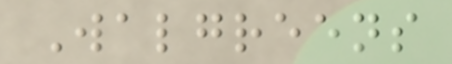Walgreens
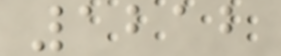1212
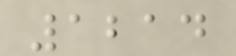1214
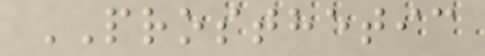PROSTHETIC
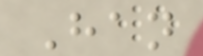Han
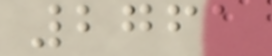2761
